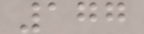177
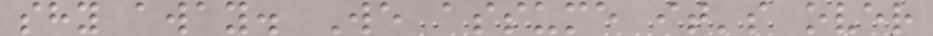shy away. We assume it's over
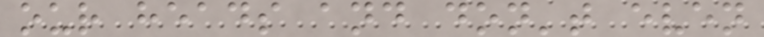our heads and don't even
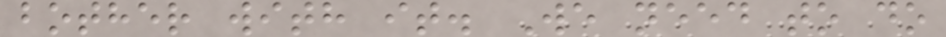bother with it. We need to do
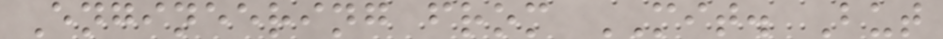Engineering from MIT. But
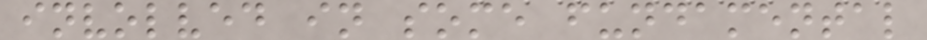involved in some fundamental
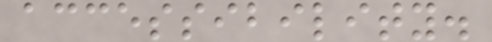accessibility.
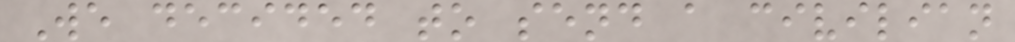We decided to send a civilian
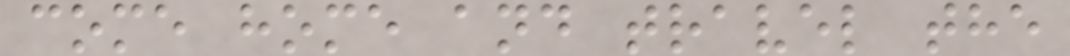come home and travel the
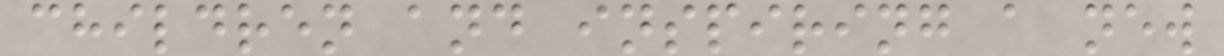children and inspiring a new
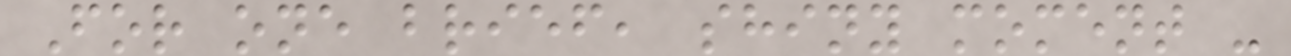For one brief, shiny moment -
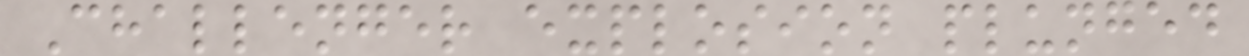Challenger explosion plunged
